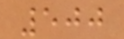500
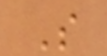S
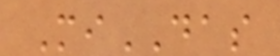MiDAS
